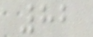82
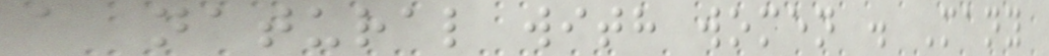a natural with women . Many
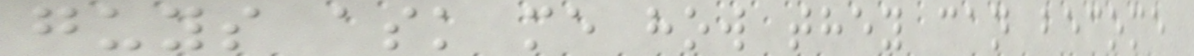guys ask me how they can become
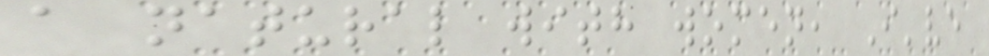a natural with women, I've
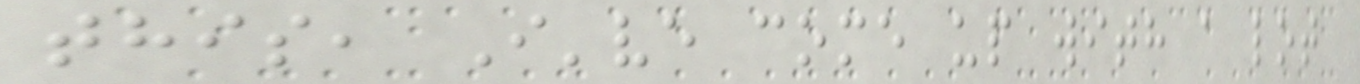this, I've come up with a lot
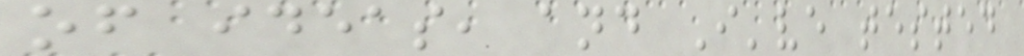of ideas, and I've tested
